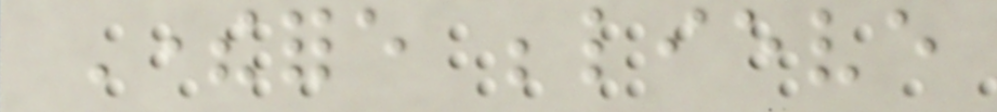Therefore believe
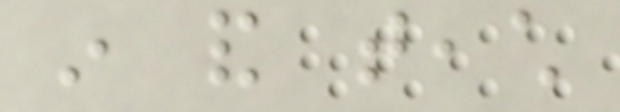in and teach
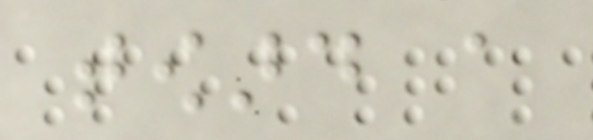toward a
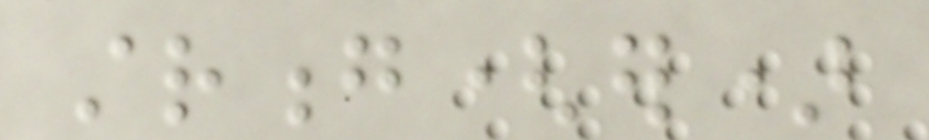strong(er)
